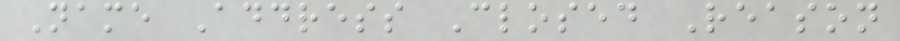Name Address Closed Reason
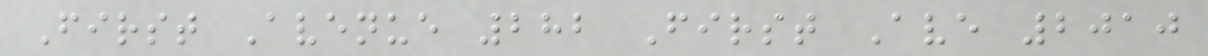First Avenue 282 First Ave 2010
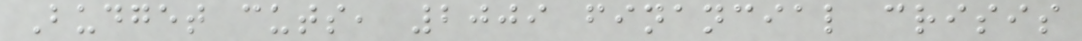Budget cuts, 2009 financial crisis
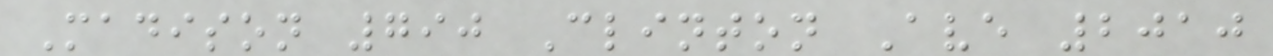Madison 790 Clinton Ave 2010
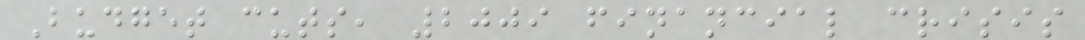Budget cuts, 2009 financial crisis
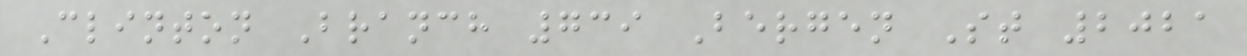Clinton Branch 739 Bergen St 2021
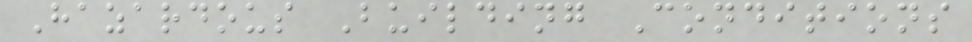Hazardous Building Conditions
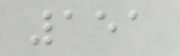151
